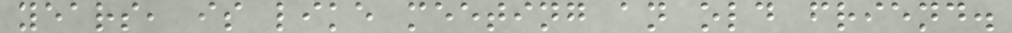years, is like meeting an old friend.
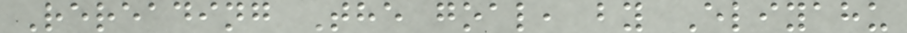Rereading The goal, by Eliyahu
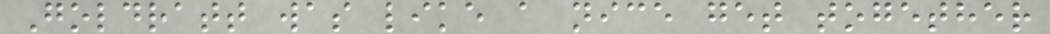Goldratt was like a nice get together
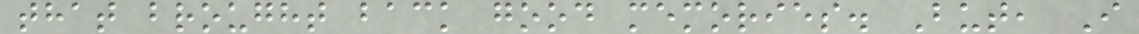that brought back good memories. But, I
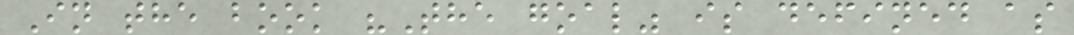In the book "The goal" is defined as
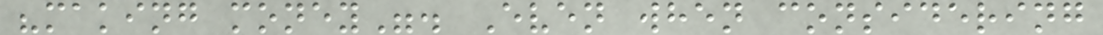"making money". Even when considering
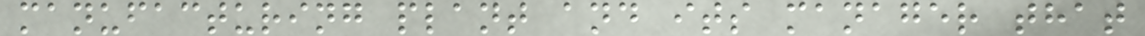manufacturing plant and its manager that
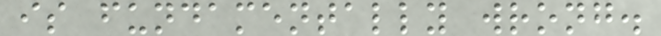is fundamentally wrong.
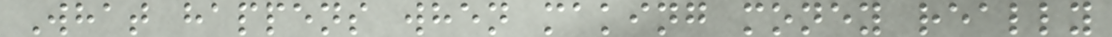What happens when making money really
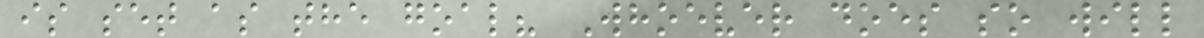is set as the goal? Whoever does so will
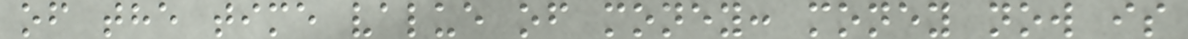of the time value of money: money now is
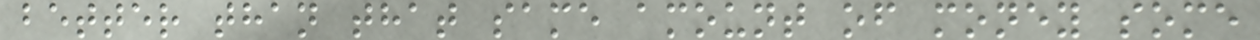better than that same amount of money some
